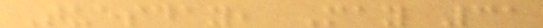Tuesday, May 31
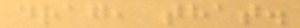drag, that.
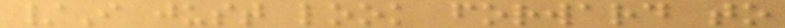/I just look forward to
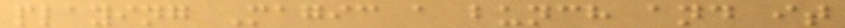playing Magic a bunch and it
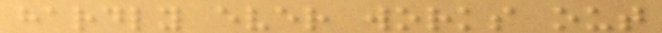hardly ever works out
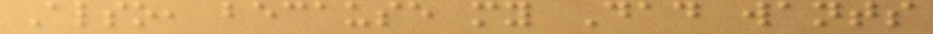Also, because my Dad wants
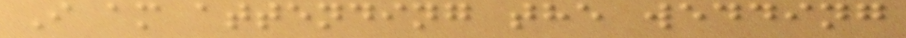I am attending the wedding
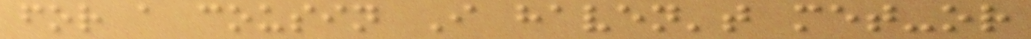for a cousin I haven't met-or
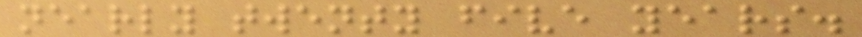nearly twenty five years.
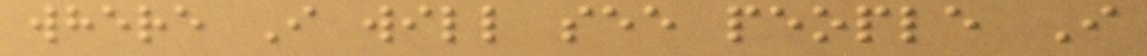where I will see people I
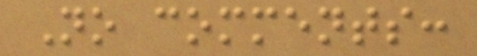No comments:
